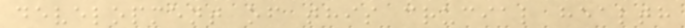development of this crucial health
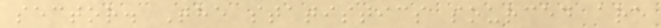sector. The statistics sourced are
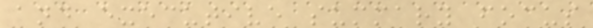and executive summary focus
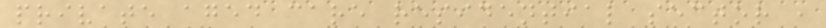private aged care residential sector ,
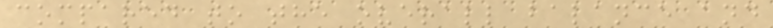compared to the overall balance and
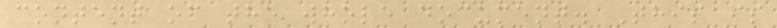content of the whole document. This is
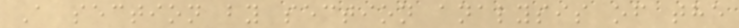A section by section analysis of the
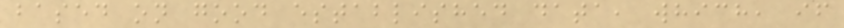based on good established data, which, if
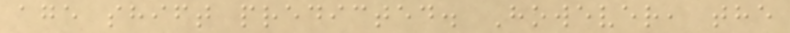age shift predicted. However, the
